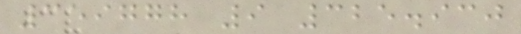359778 9 325.930
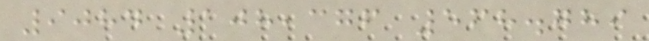9084 108,376 568.789
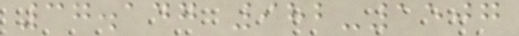37.147 982-1507
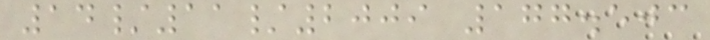14/11/2009 177.503
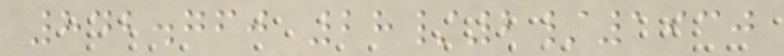842.760 28/2/1930
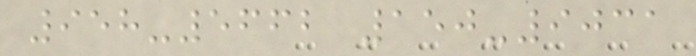958-5662 150-9031
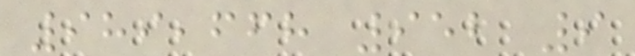989,668 952 9
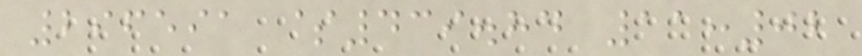296591 $439.84 11:02
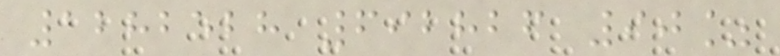1282528 692826 90%
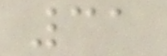31
